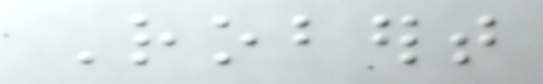Robert
